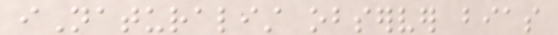iNaturalist observer bias
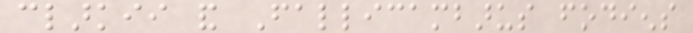clarkii and Fallicambarus fodiens
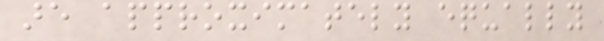are approximately equally
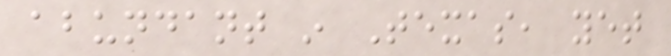abundant in Texas, yet
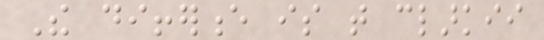The difference is that clarkii
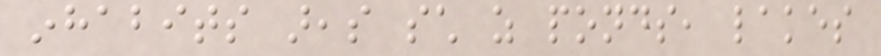inhabits areas such as ponds, lakes
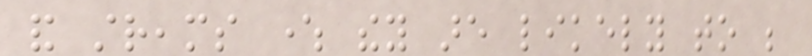and streams where they are likely to be
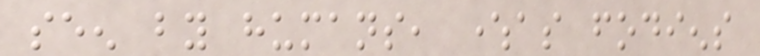seen by humans, whereas fodiens
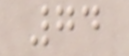74
